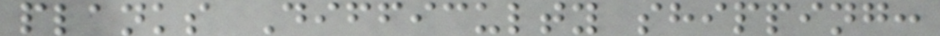planks Difficulty shipping:
